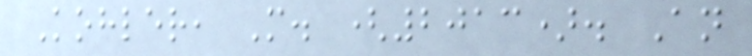Kohler, M. (2013). An
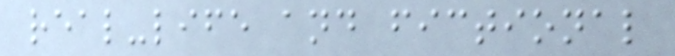real-life and fictional
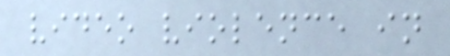video violence in
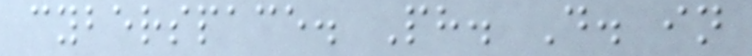cyberspace. Ph. D. in
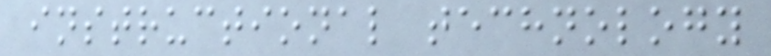instructional technology
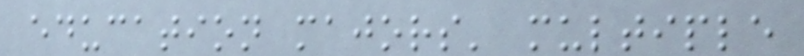education majors' multiple
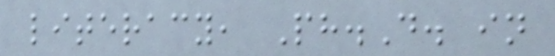literacy, Ph.D. in
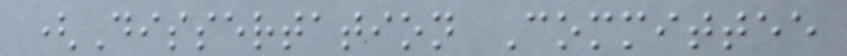(Dissertation Committee
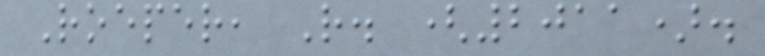Roeper, R. (2011).
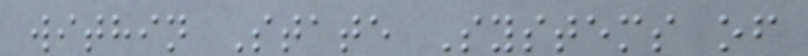within State Systems of
